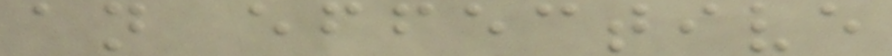an effective
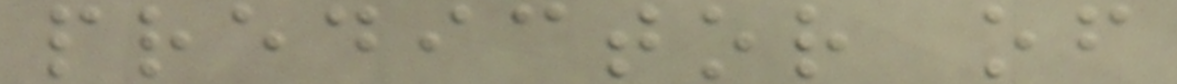predictor of
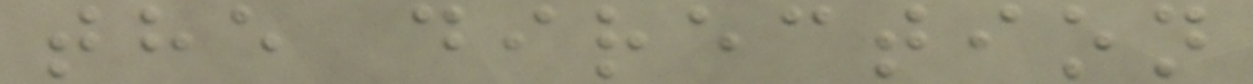the direction
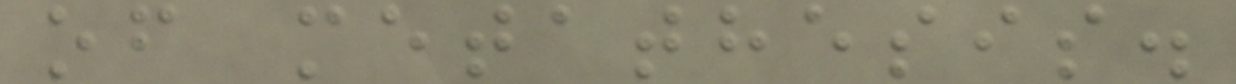of metathesis.
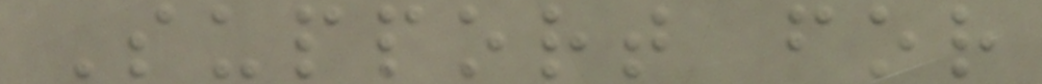Support for
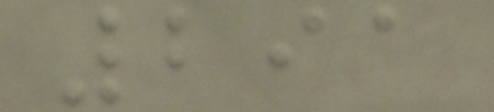291
